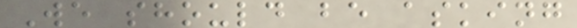We should be asking
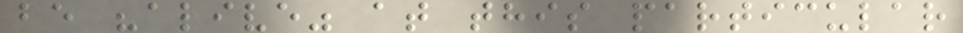be "alive" at this particular
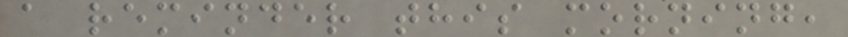a reminder this morning,
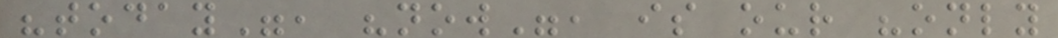"today", "now", is our "only
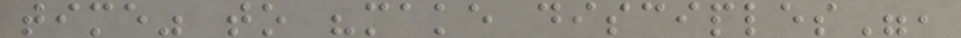time" to "make disciples",
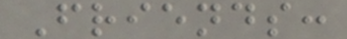Friends:
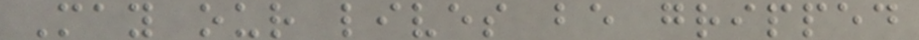May our lives be gripped
